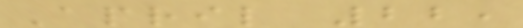April 22,
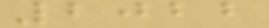2022
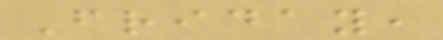Friday,
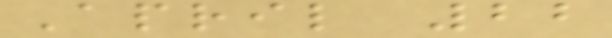April 22
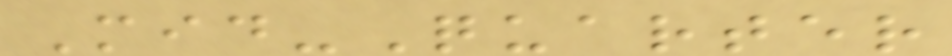Mid-Quarter
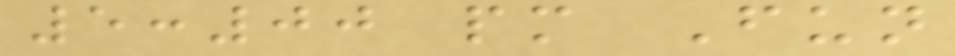5:00 pm Fun
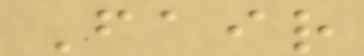Fair
